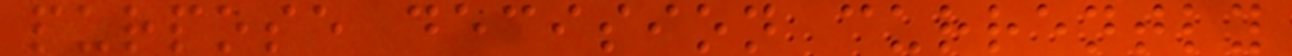purpose decision currently
